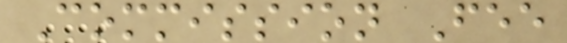Commission Fee
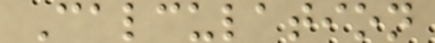Calculation
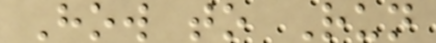How to Run
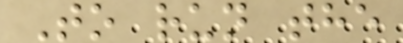To run the
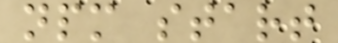npm start
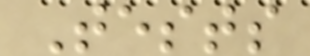Tests
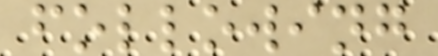following
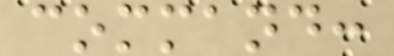command:
